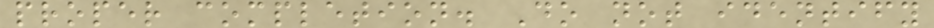proper completion. Do not identify
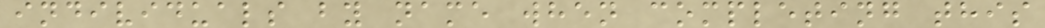individuals by name when completing this
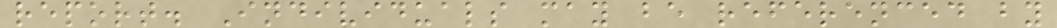report. Individuals may be referenced by
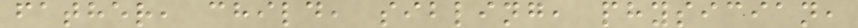father, child, sibling, physician,
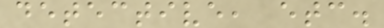detective, etc.
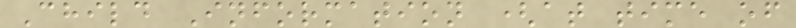Child Information (at time of
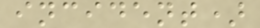incident)
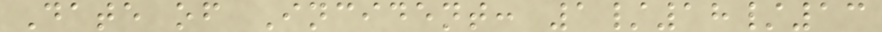Date of Incident: 1/18/13
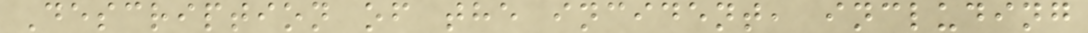Description of the incident, including
